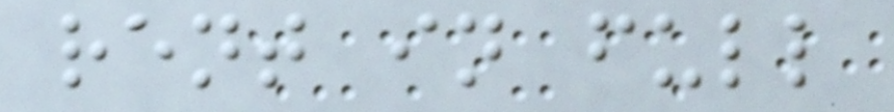rent in full
